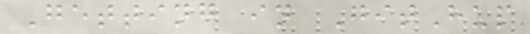Getting in GitHup
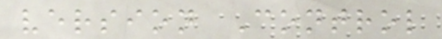version Control
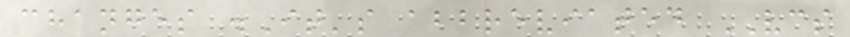changes .It's abbreviated VCS
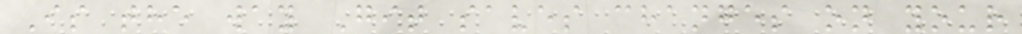Is the way Git saves changes on your
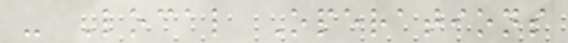- Local Operations
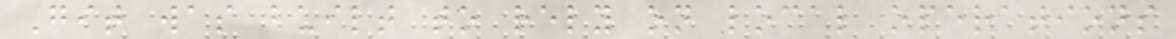Git was built to rely on local operations
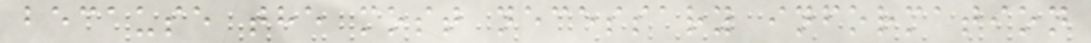because the most necessary information
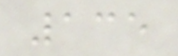135
